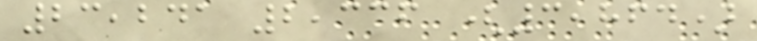23,241 2,336 (3,864)
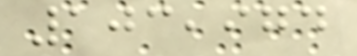103,974
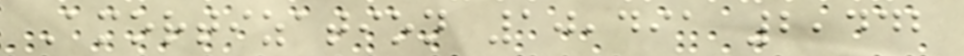Amortization 10,491 2,442
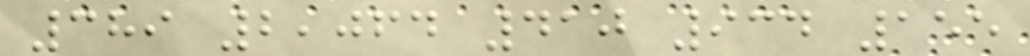389 2,064 410 934 155
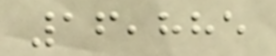16,885
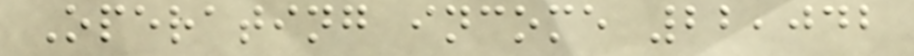Operating income 22,042
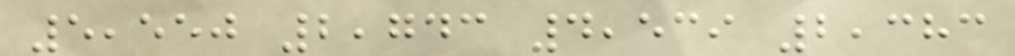5,550 2,743 4,539 2,383
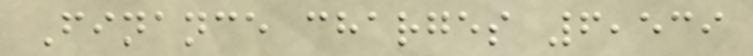Finance charges 6,539
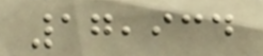17,934
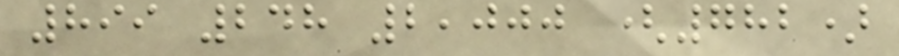899 248 2,000 (782)
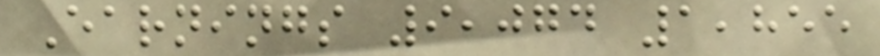Earnings 9,074 1,855
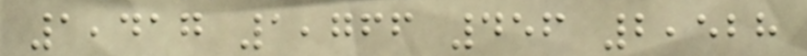1,417 1,766 456 2,528
